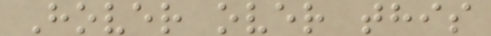Hover over this
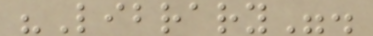"Library".
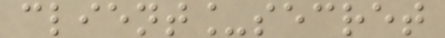client_secret
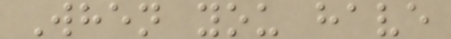When you have
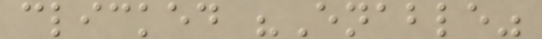clicked "Enable"
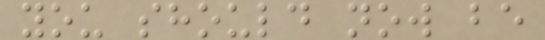you should now be
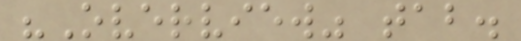"Overview" tab.
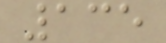135
